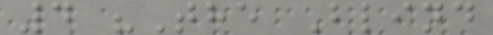4 "The Blind
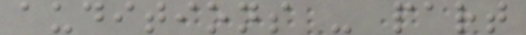auditions - part
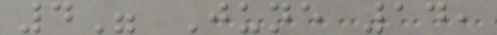4" June 14,
